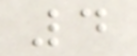4
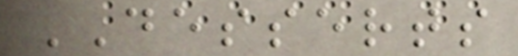DESSERTS
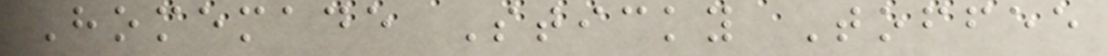Homemade Sticky Toffee
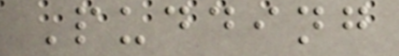Pudding
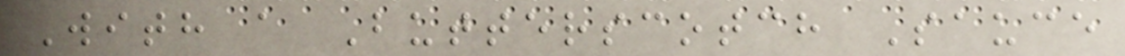With a Butterscotch Sauce
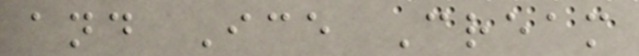and Ice Cream
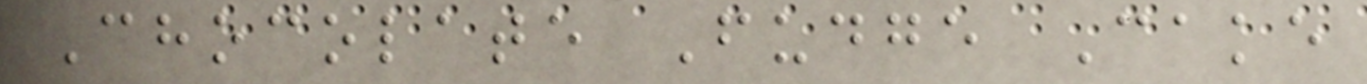Chocolate Fudge Cake
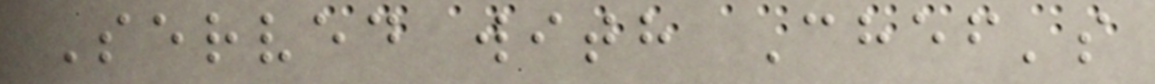Served with Chef's
